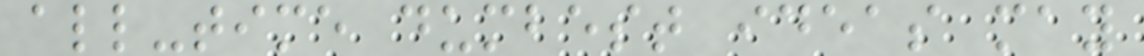all-time dumbest ideas may
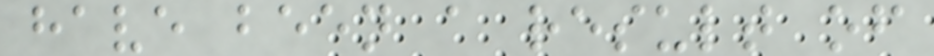have been a result of
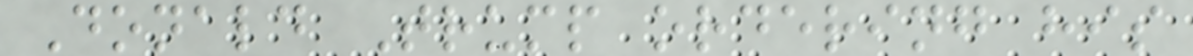Donald Trump ordering his
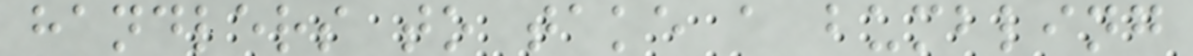handlers to take a bumbling
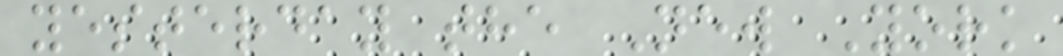yesterday the New York
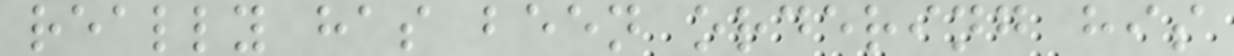really has been ordering his
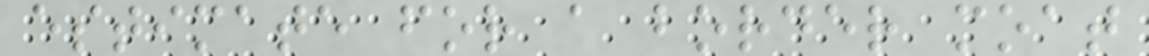estimate for a border moat
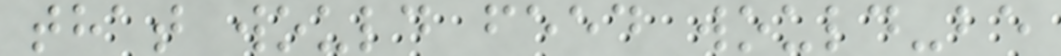that would feed would-be
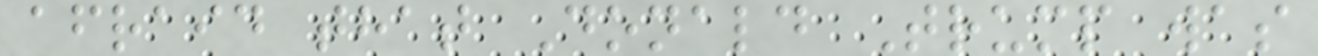afraid that Donald Trump was
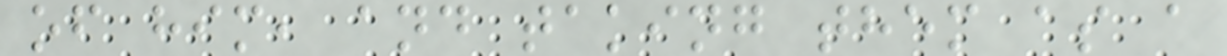of him, and taking them as a
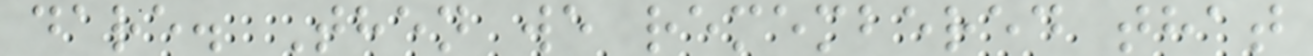dare. Then we remembered that
